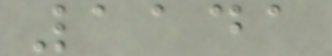1141
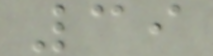39
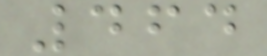464
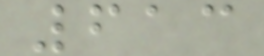613
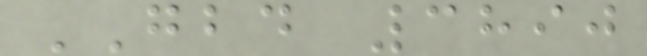GBD 3890
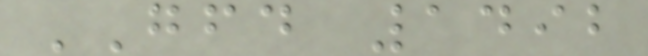GFD 1492
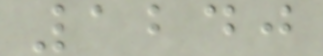1240
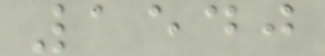1540
